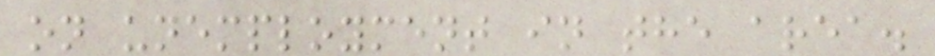on unemployment in the area.
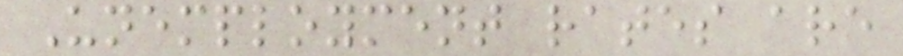Unemployment rates are
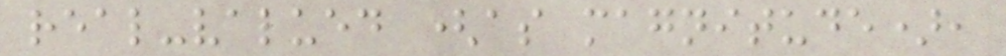real-valued (as magnitude),
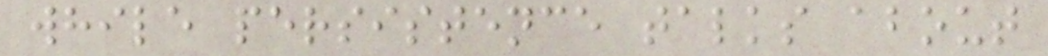while persistence talks about
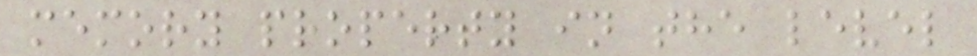memory property in the level
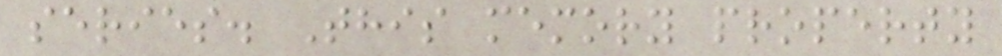series. This memory property
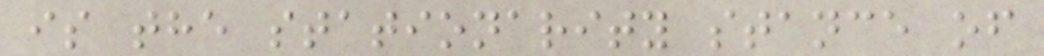is the stationarity stance of
